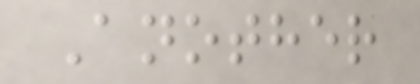Another
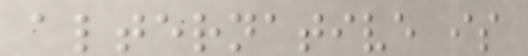alternative is
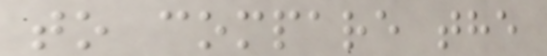to compare the
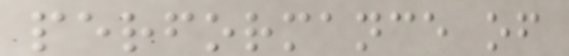performance of
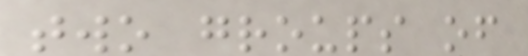two groups of
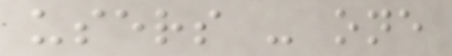users - one
